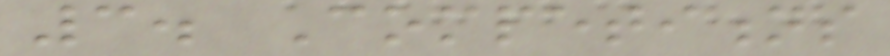3. Competitions
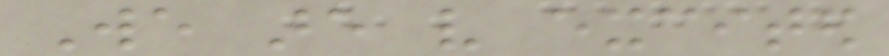We are very excited
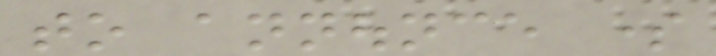to announce some
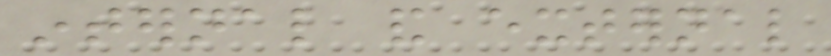internal and external
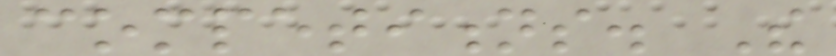competitions. The
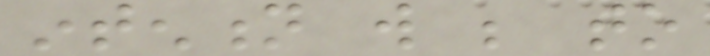intention will be to
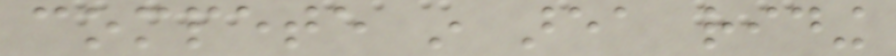compete in area riding
